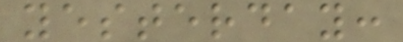yesterday:
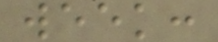week:
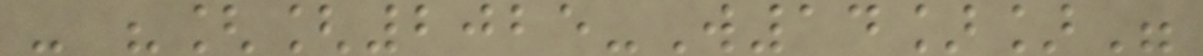- "[[2025-W14]]"
